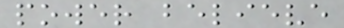power believe
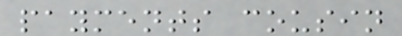payments cousin
